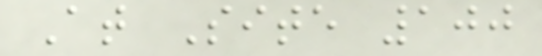At Site 100
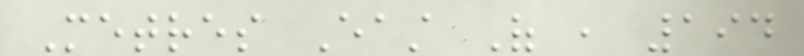Metres East Of , 194
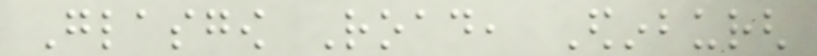Glasgow Road, Edinburgh
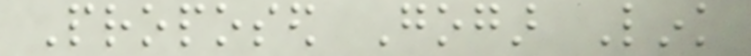Proposed Gogar Link
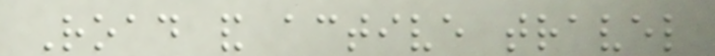Road and active travel
